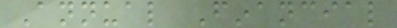Annual Financial
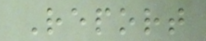Report
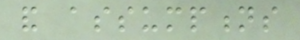and assumptions
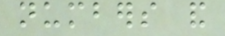numbers and
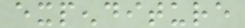expenditure
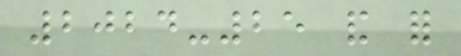2024-25 and for
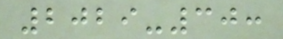2029-30:
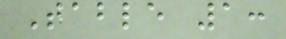Table 1:
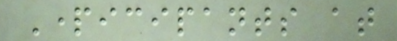Participants at
